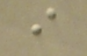i
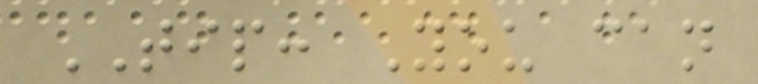TIP: You can
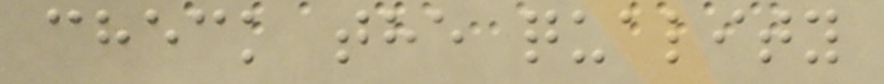check the quality
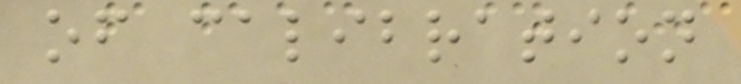of calibration
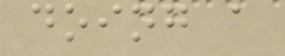doing a
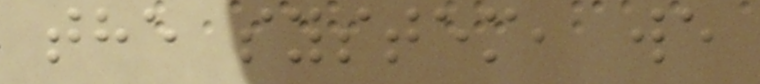the system, we
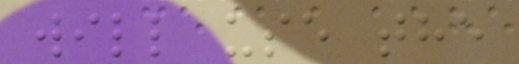will use the
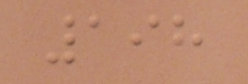198
